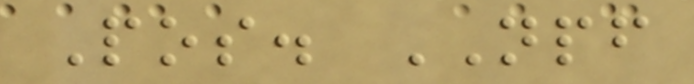Pos. NPF
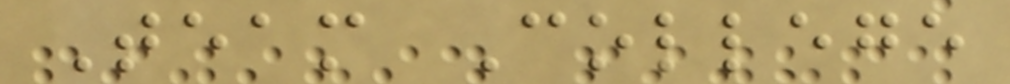Team College
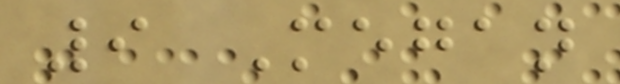9 Megan
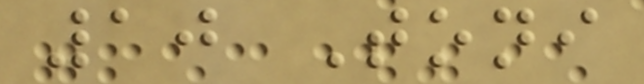10 Toni
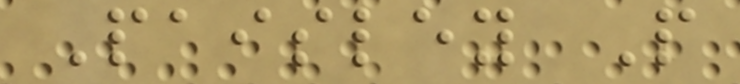Paisley P
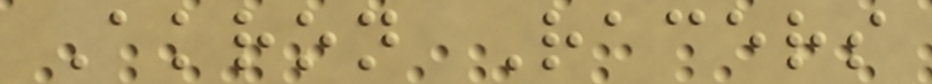Akron Racers
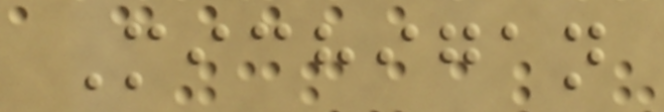Michigan
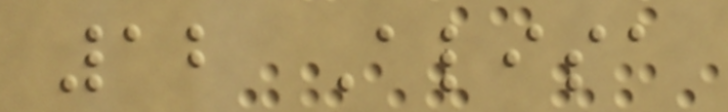12 Alisa
